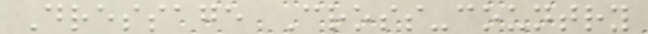Dressage Cross-country
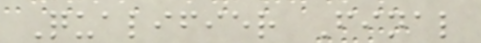Qualifier Final
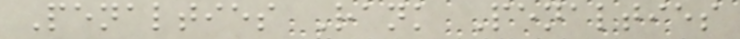Penalties Rank Penalties
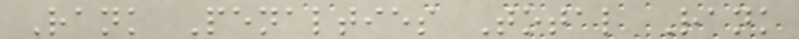Rank Penalties Total Rank
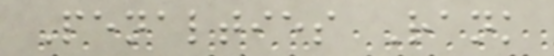Penalties Rank
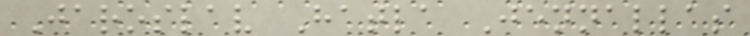Jaroslav Hatla Jennallas
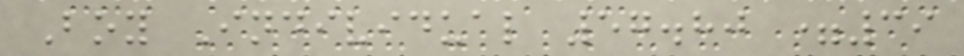Boy Individual 57.80 =39
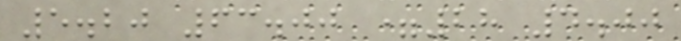5.20 63.00 =28 4.00
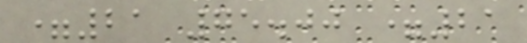=21 75.00 =21
